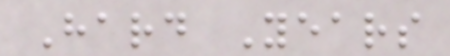Hard Years
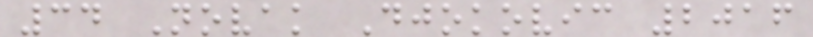34 Novak Djokovic 2016
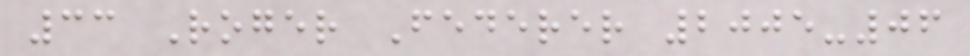33 Roger Federer 2005-06
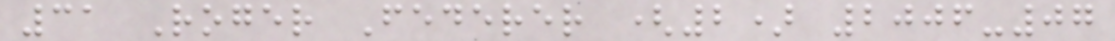31 Roger Federer (2) 2006-07
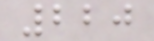220
